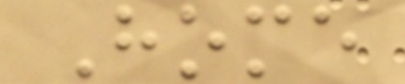Home
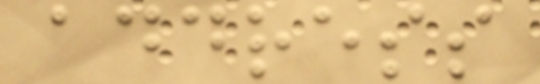address
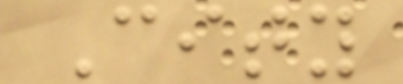City
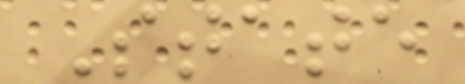State
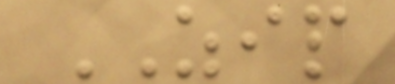ZIP
